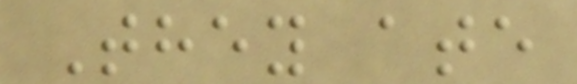They ate
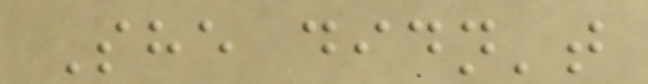She didn't
